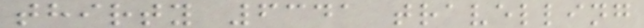thirty 6341 travelling
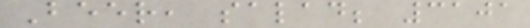Beer, salad; 3101
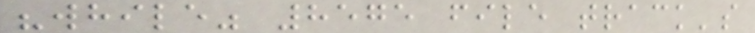"while" 8575 file track's
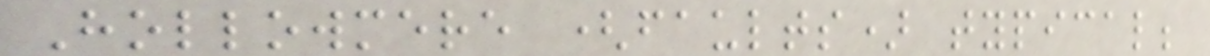Hollowmere (faults) typical;
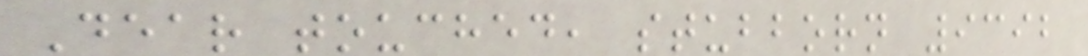Dear touched, stubborn 9392
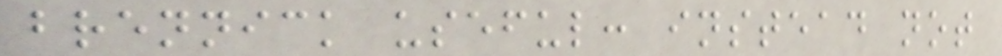brennick useful: instead not
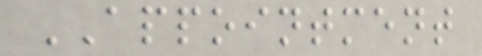APPOINTMENT
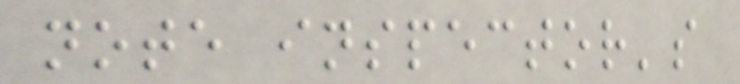note inspector's
